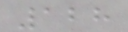128
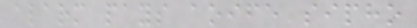alarm pays aoife sipho
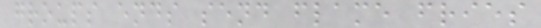groups ends send flame fries
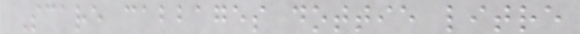Scare cabbages dottie litre
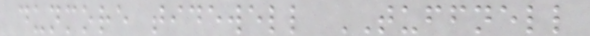dunmore tidewell TUFFNELL
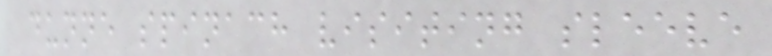dunne spinach visiting sleeve
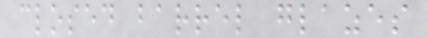closed barrel glazes
